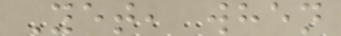Yet, when
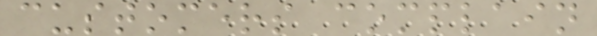customers complain
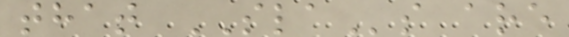that SLAs are
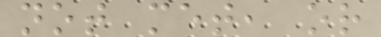not met, or
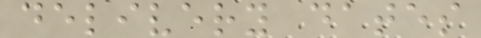delivery dates
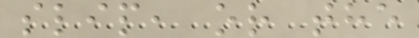slip, or the
